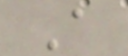A
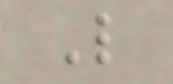L
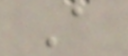A
